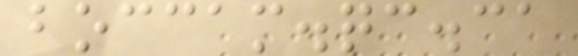boccam.qc.ca
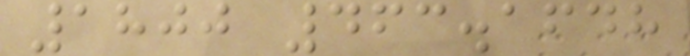1800 463.1648
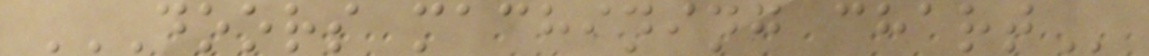DOORS MACHINING CHART
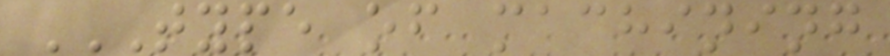TYPE OF MACHINING
